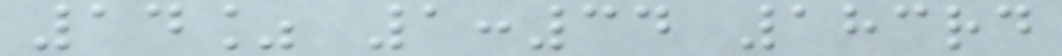14% 1:34 183rd
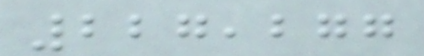227,277
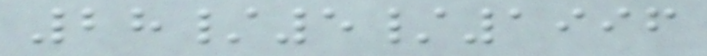28/5/1996
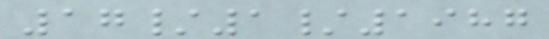17/1/1987
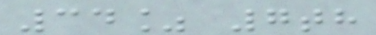34% 7th
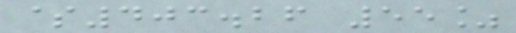$403.26 55%
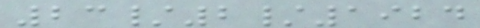23/2/1924
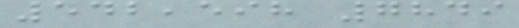542,598 7849
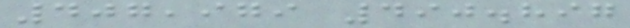407,979 490.897
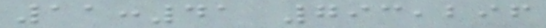11:41 793,296
